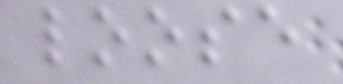loose
